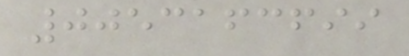0053163699
